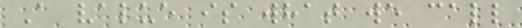A value is what we call
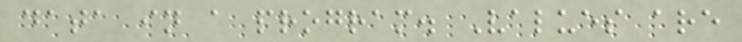data in a program. Values are
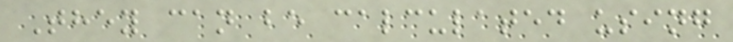They can be calculated using
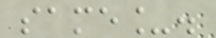same_.
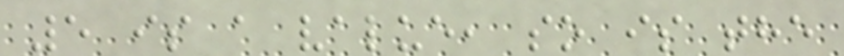5 is a value, so is the
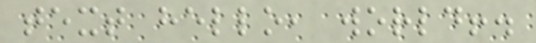text hello, world!.
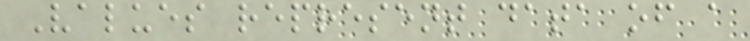Values represent data of a
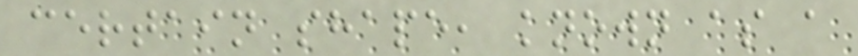certain shape, known as a
